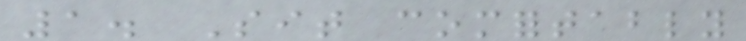1. Sit comfortably
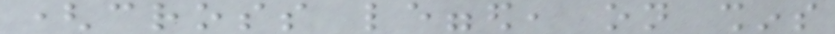(cross legged, on shins
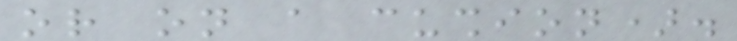or on a cushion).
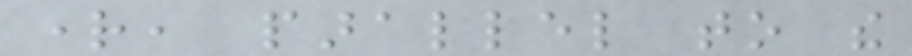right, parallel to the
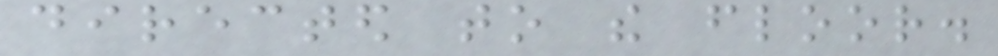directed to the floor.
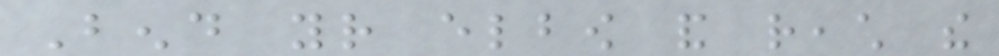Bend your elbow and reach the
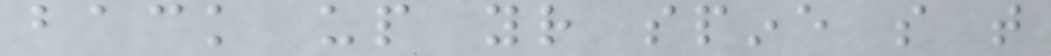back up your spine so that
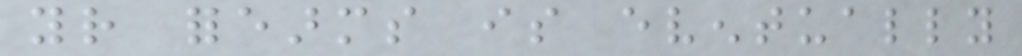your forearms is eventually
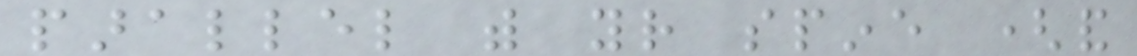parallel with your spine (and
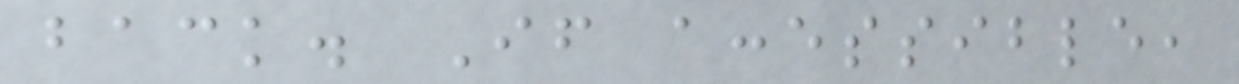back. If accessible,
